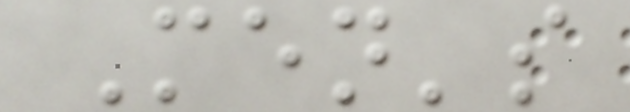Men's
